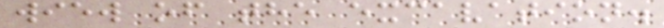wiew of the excavation.
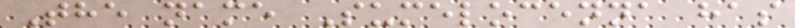The name Sumelocenna has
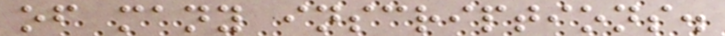of many inscriptions.
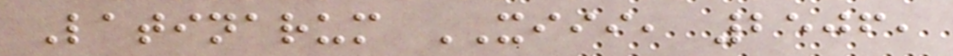Latinarum XIII, 2506,
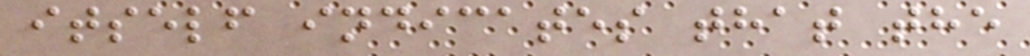itself indicates that the
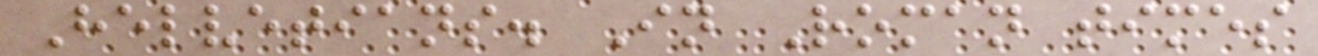Helvetians. In Roman times
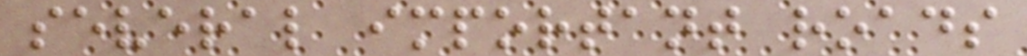several important roads
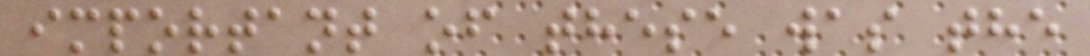important of these was the
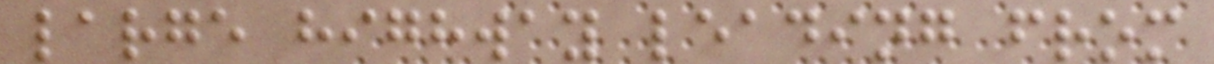large highway leading from
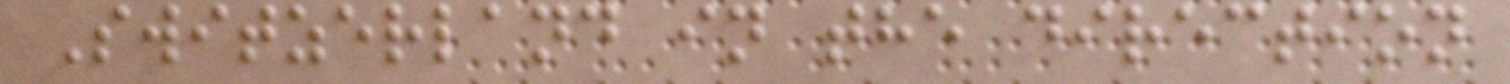Switzerland in the direction
